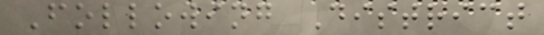Following District
